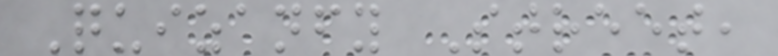Quizanfy Street,
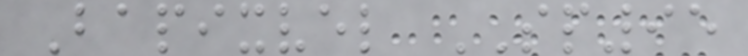Bapixvel SP95
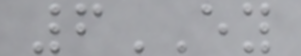6EY
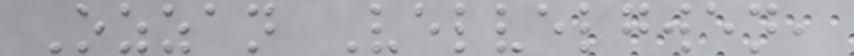Ozzan Velvelgwen,
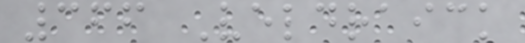366 Veldraick
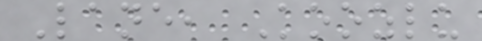Lane, Koozlu
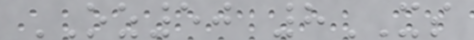OZ50 8XS
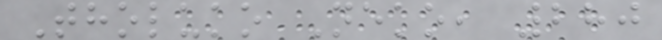Tholuko Neko, 280
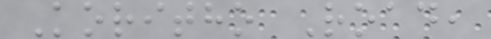Koritho Road,
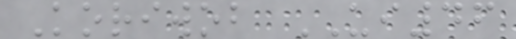Koriwob UI46
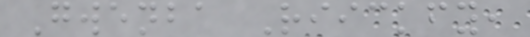Gwenba Riickfy,
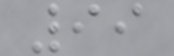99
